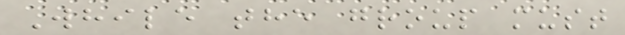While the group must
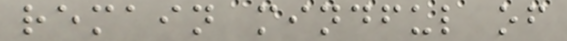remain mindful of
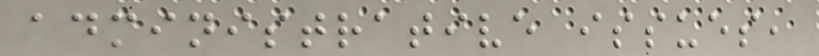administrative issues,
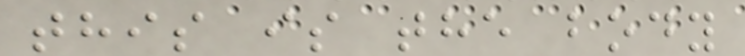this is the body
